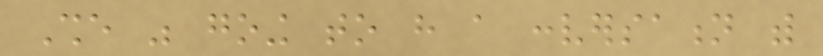She was going to have a conversation with
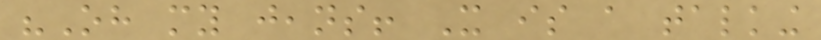"Oh my jeans! It is a talking
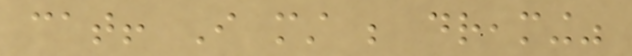cat! I must be dreaming"
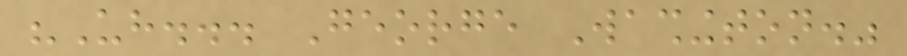"Uh... George Washington."
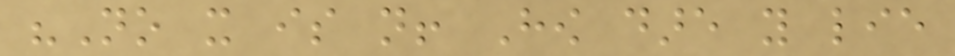"No it is not! How dare you lie
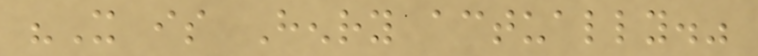"It is Henry actually."
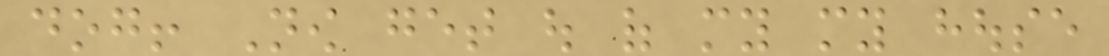dog! Now get out of my my house
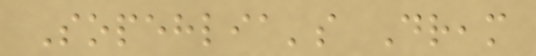Sopehlia's Dream
